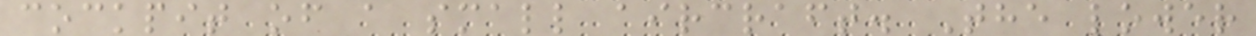cockpit of a small aircraft. The lower
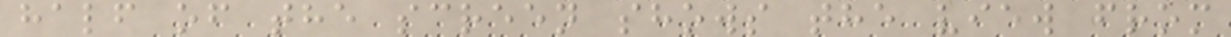half of the screen shows the view from
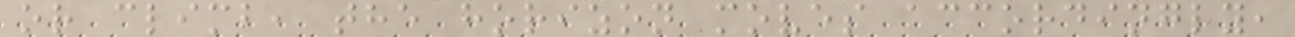or climb, the horizon moves accordingly,
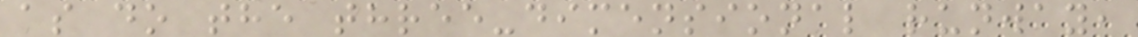as do the three-dimensional runway,
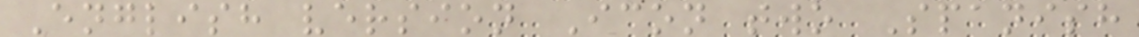English version Icon two Spanish
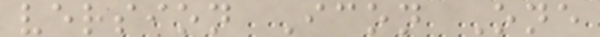version Icon One
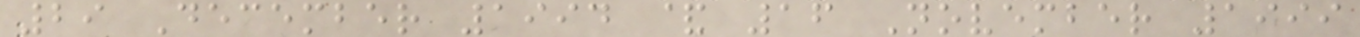29 December 1994 & 16 November 1999
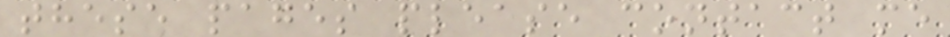these pages please contact me
